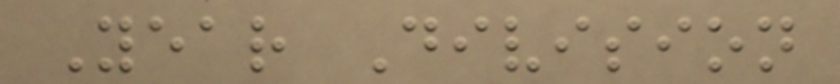Year Division
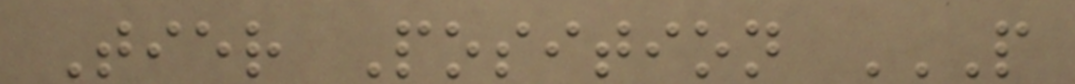Tier Position P
